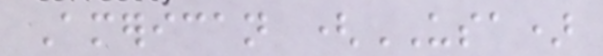American (USA)
